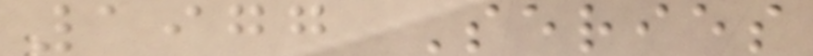1977 Series
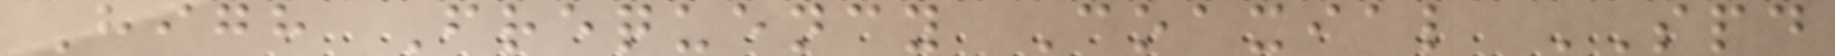High Frequency Coaxial SPD
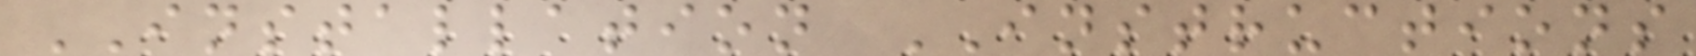INSTALLATION INSTRUCTIONS
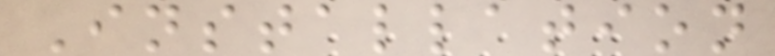Installation
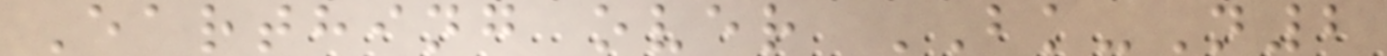Earthing over BK-N2
